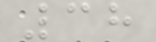38
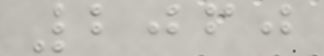2060
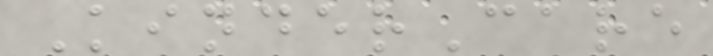KinderCare
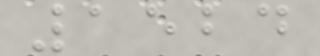1524
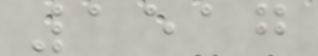1517
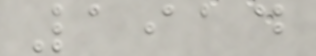1914
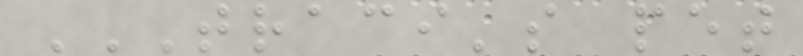TRACI'S PET
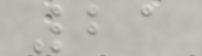21
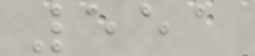551
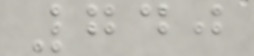740
